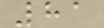81
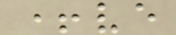+ve
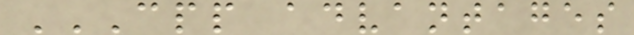CPP ADVANTAGES
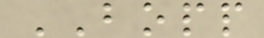BOPP
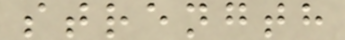strength
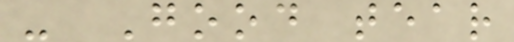- Good tear
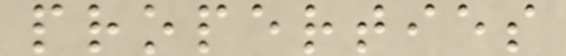properties
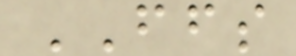FFS
